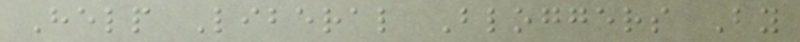Help Liberal Bloggers By
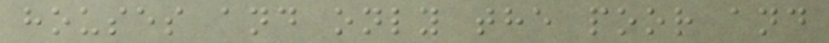houses and only the poor and
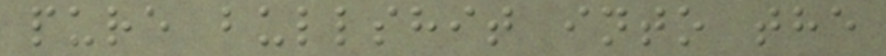pure bullshit into the
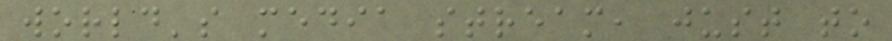world's media stream, just to
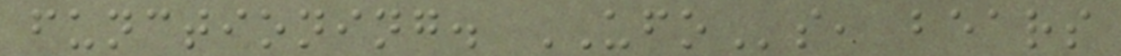functioning. UFOs, bears
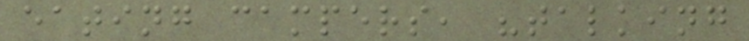eating campers, "talking
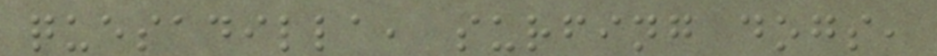quesadilla, surfing dogs,
